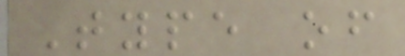Type of
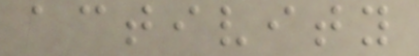activity
